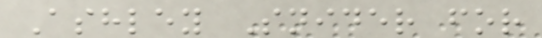Ashley Snider for
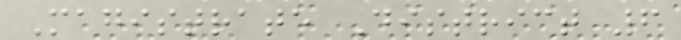Magistrate District 6
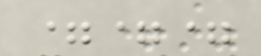===
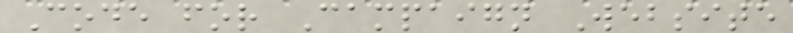Code for Campaign Website
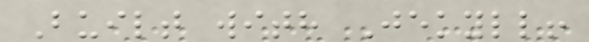Built with Jekyll!
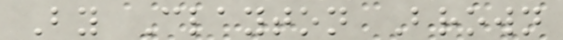By Clayton Brown
